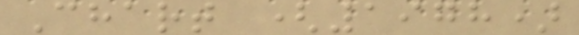Chart (1978)
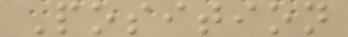Position
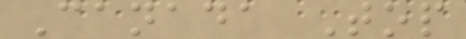Canada Top
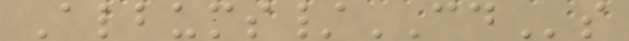Albums/CDs
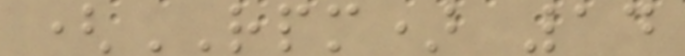(RPM) 14
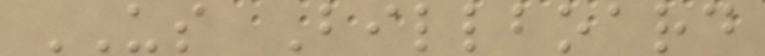US Billboard
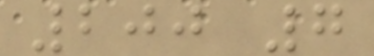200 7
